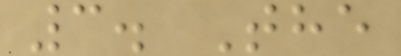3. The
